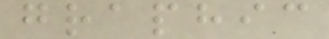graphic
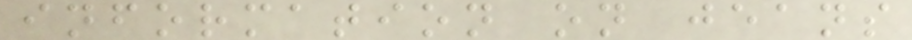information on jeans
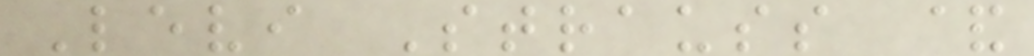Levi Strauss &
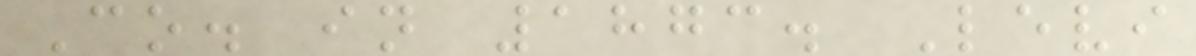Co. in 1873. Levi
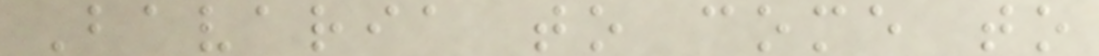Bavaria to come to
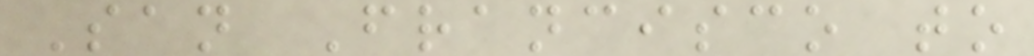San Francisco to
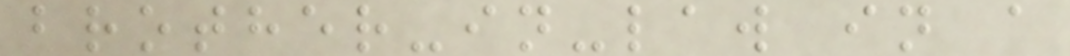brother-in-law in a
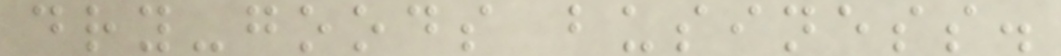dry-goods business.
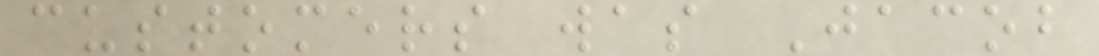customers was Jacob
